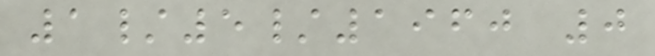1/5/1960 0
